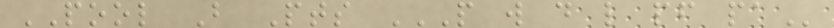POOL B Pts P W D L PF PA
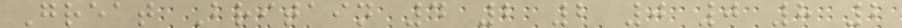Great Britain 4 2 2 0 0 8 2
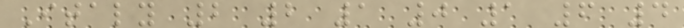Italy 2 2 1 0 1 6 4
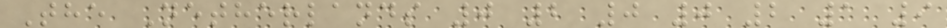The Netherlands 0 2 0 0 2 1 9
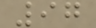97
